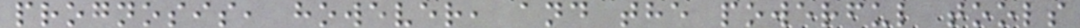prognosis, however, and the powerful tools
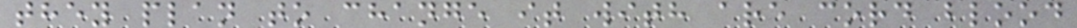they plan to change it with are cord blood
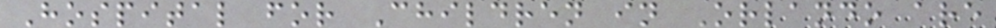Hospital for Children in Orlando are
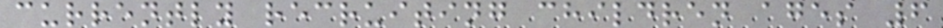currently recruiting children ages 6
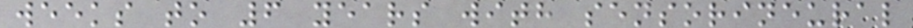weeks to 6 years with sensorineural
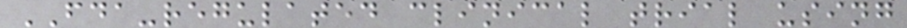FDA-regulated clinical trial using
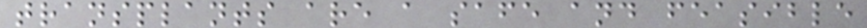transplants are a safe and feasible
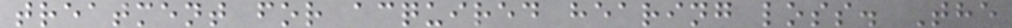treatment for acquired hearing loss. The
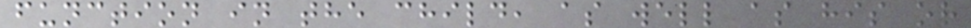function in the child, as well as his or
